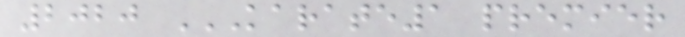2020 KARATE1 PREMIER
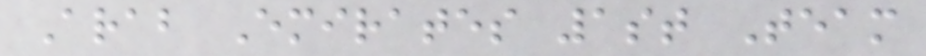Arab Emirates 1st Team
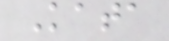Kata
